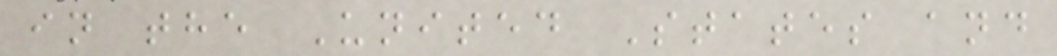in the United States and
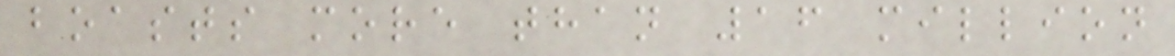boasts more than 16 million
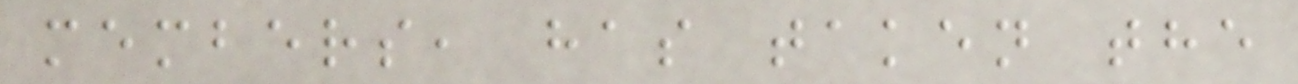members, has taken the
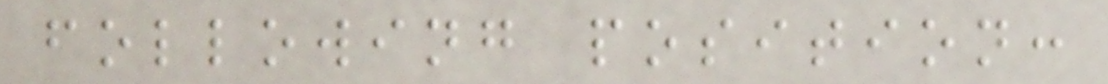following position:
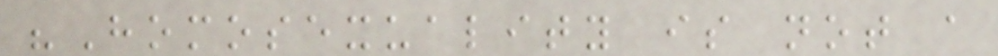"Homosexuality is not a
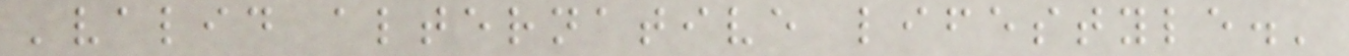'valid alternative lifestyle.'
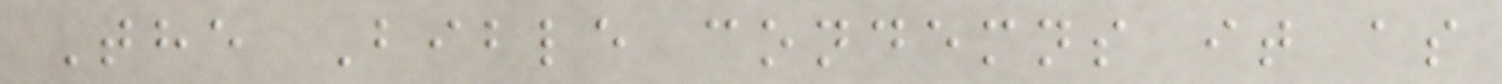The Bible condemns it as
